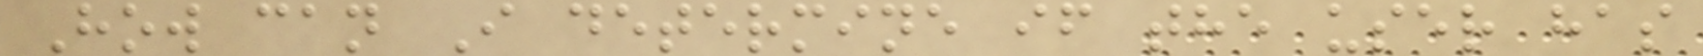How can I determine if the user has
